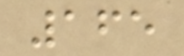165
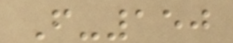F-150
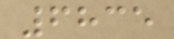6835
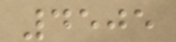4505
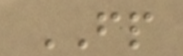FP
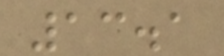13.1
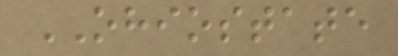OHIOSTATE
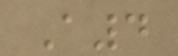A4
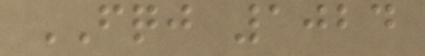FQJ 1024
